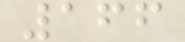166
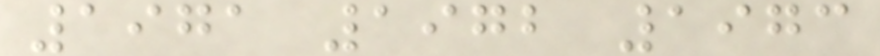1971 1972 1973
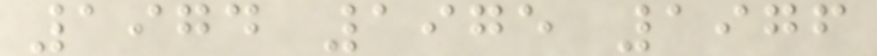1974 1975 1976
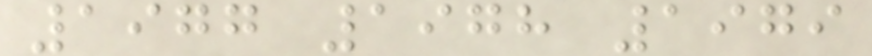1977 1978 1979
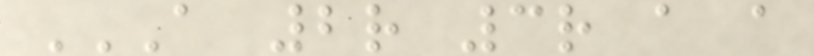A 2R 3R A A
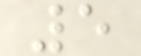5
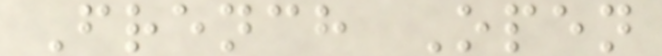French Open
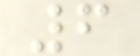6
